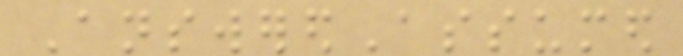AnsweredAssumed
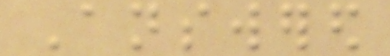Answered
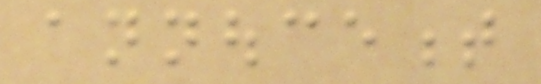annoucement
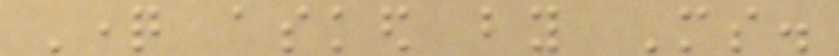Question asked by Ms.
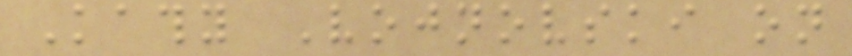Kathy Vojnovski on
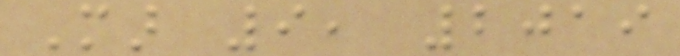Mar 9, 2019
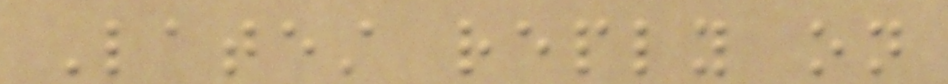Latest reply on
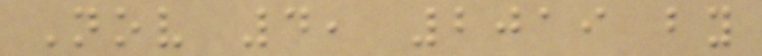Nov 4, 2019 by
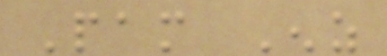Pam Enz
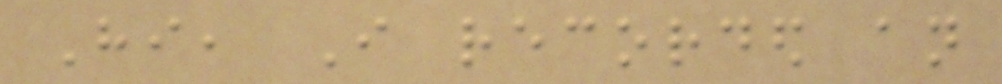Hi, I recorded an
